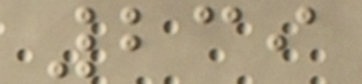239
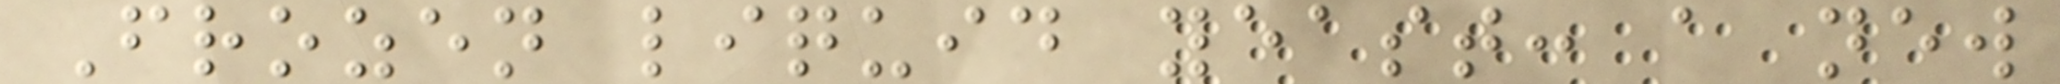Frozen liquid yeast: a new
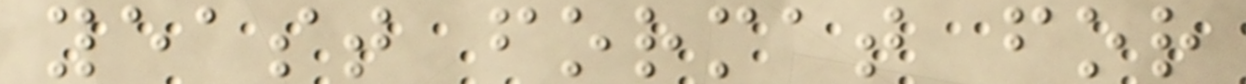yeast format for
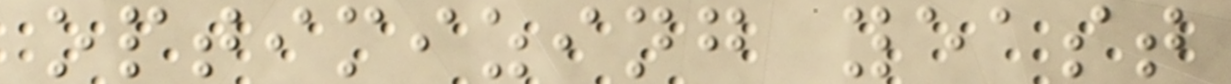optimizing yeast
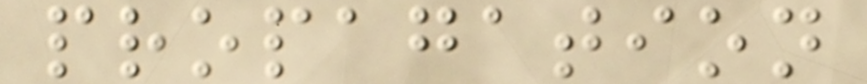propagation
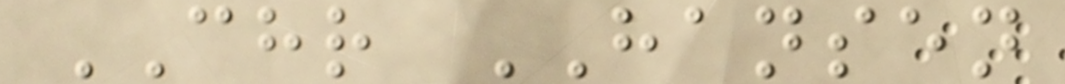CHR HANSEN
